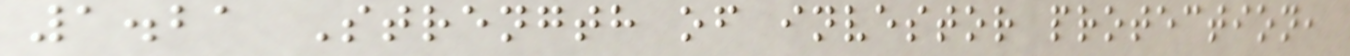1.21 Strength of investor protection,
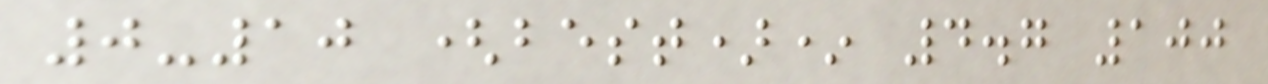0-10 (best)* 4.7 100
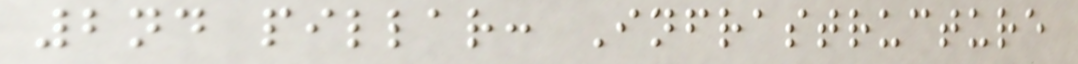2nd pillar: Infrastructure
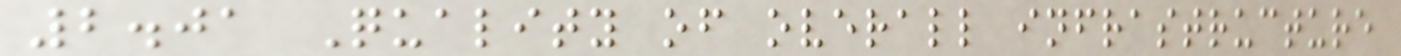2.01 Quality of overall infrastructure
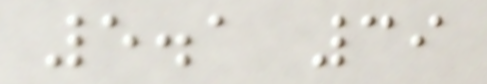5.1 39
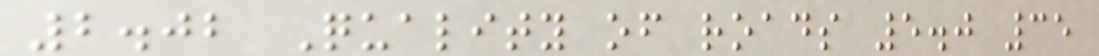2.02 Quality of roads 5.0 35
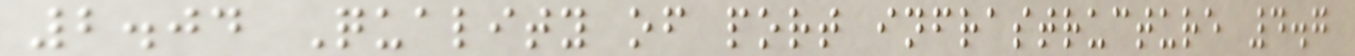2.04 Quality of port infrastructure 4.7
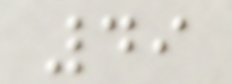49
